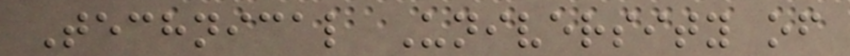Technical University of
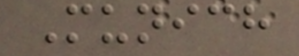Munich
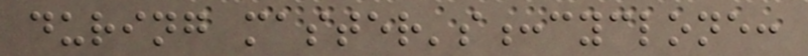during master's:cyclone:
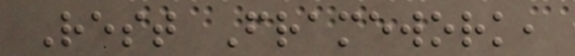Rest Framework,
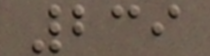239
